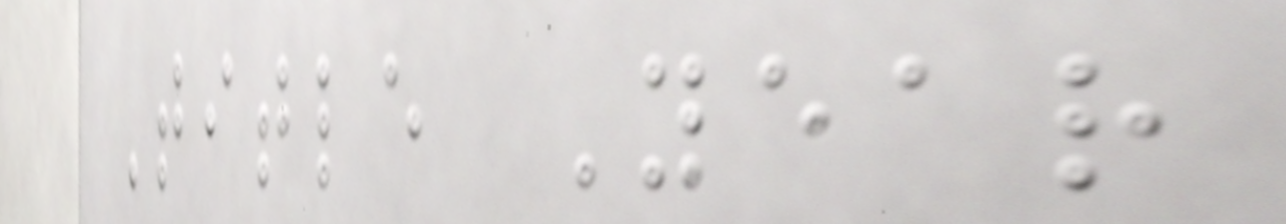Title Year
